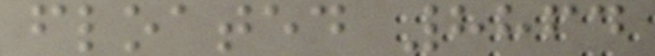floated 8864
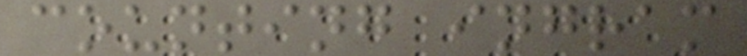counting ingram
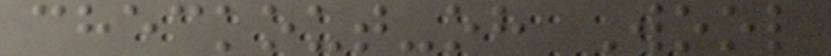checkout-oh Wool
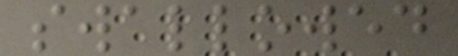swallowed
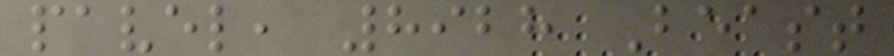pavel, 8928 Beast
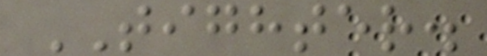TIGHTER.
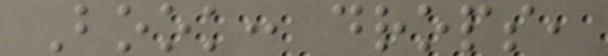Book: drops,
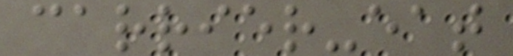carrier-eat
